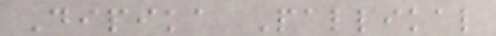Dipika Pallikal
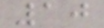10
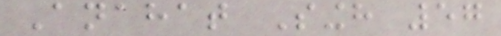Anahat Singh 57
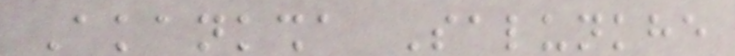Akanksha Salunkhe
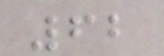62
